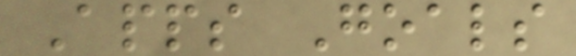Apps Goals
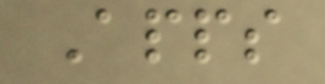Apps
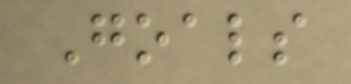Goals
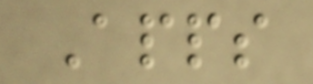Apps
